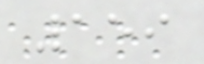159
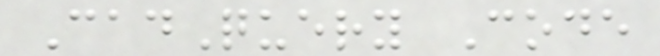CadQuery Code
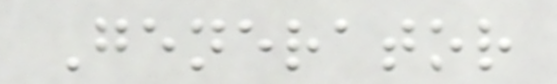Generator
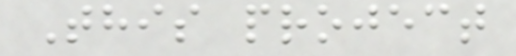This project
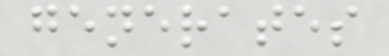generates
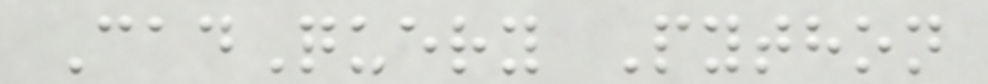CadQuery Python
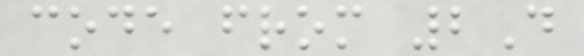code from 2D
